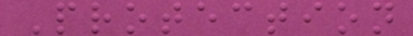Protection
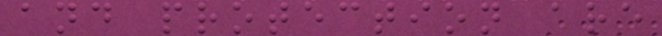and protection are
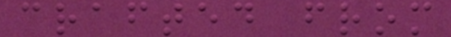crafted from
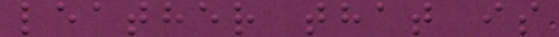leather that is
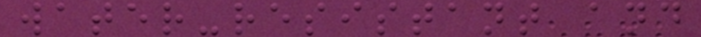water-resistant and
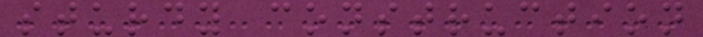sturdy construction
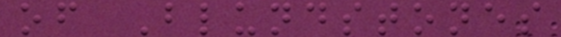of Blundstones
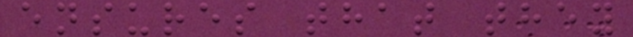ensures that they
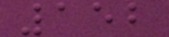152
